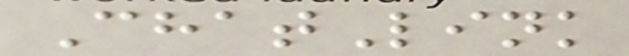ChatLink
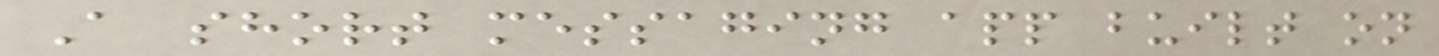A short messaging app built on
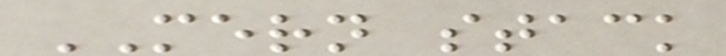MERN stack
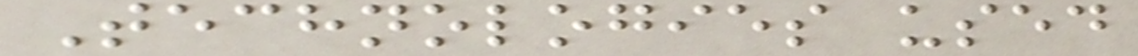Technologies used
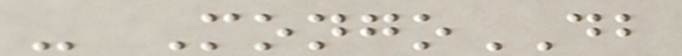- MongoDB
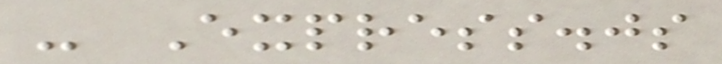- Express.js
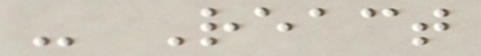- React
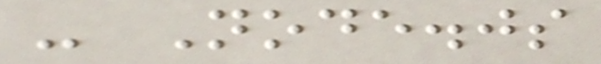- Node.js
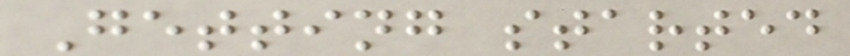Getting started
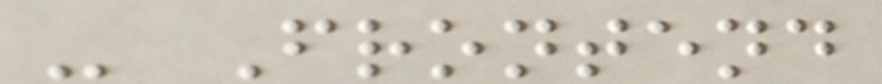- Frontend
